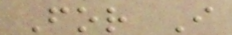For I
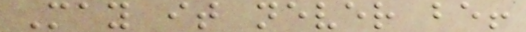May it never be!
